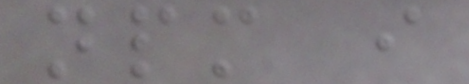npm i
